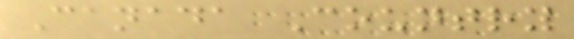Canada Country
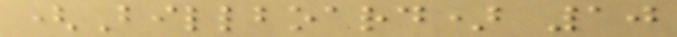(Billboard) 10
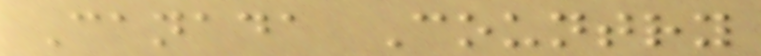Canada Country
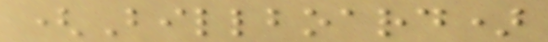(Billboard)
